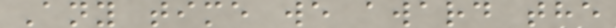Any time we award the
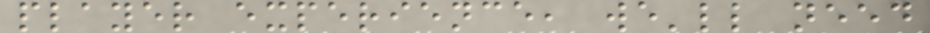player experience, we'll need
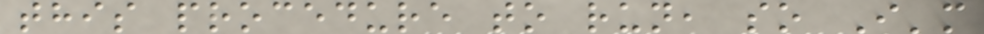this procedure to run, so I'm
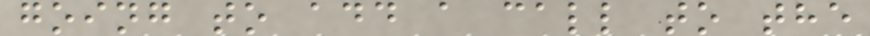going to add a call to the
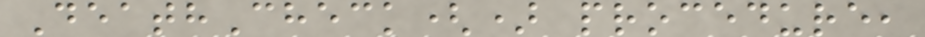DeathCheck() procedure,
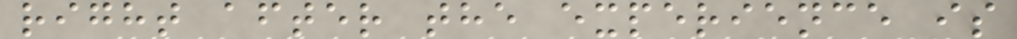right after the experience is
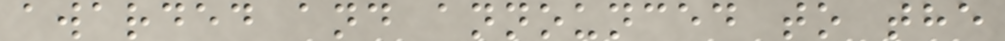awarded and announced to the
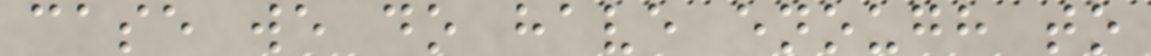case we do have enough to
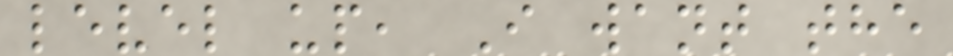level up, I want the
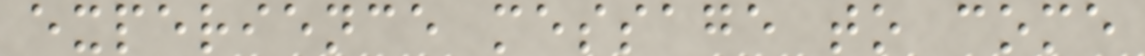experience message to come
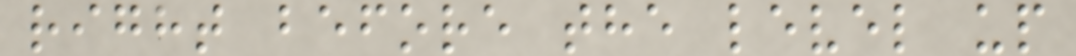right before the level up
